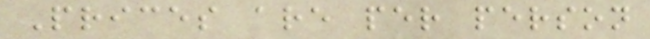Prices are per person
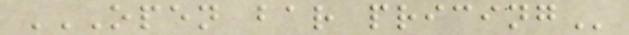OPEN BAR PRICING
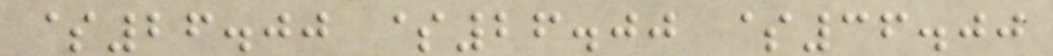$26.00 $26.00 $36.00
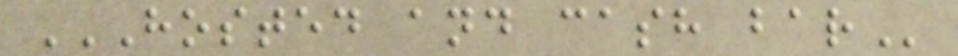HOSTED AND CASH BAR
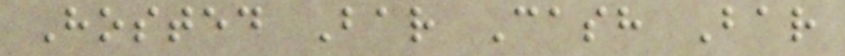Hosted Bar Cash Bar
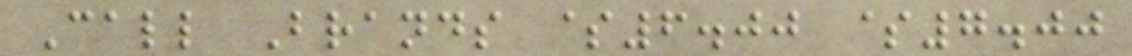Call Brands $6.00 $7.00
